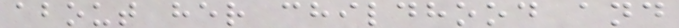about her childhood and
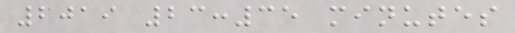2019 23:35 minutes
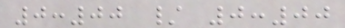0:00 / 0:00
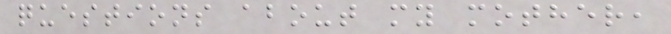questions about my mother,
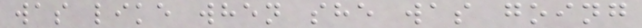was like when she was going
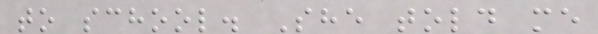to school. She told me
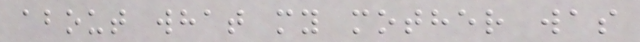about what my mother was
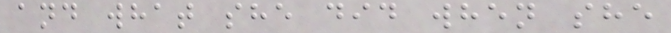and what she did when she
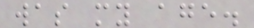was my age.
